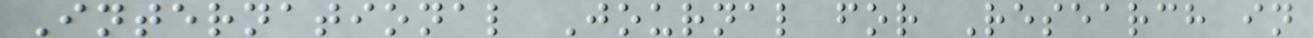International Journal for Research in
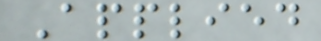Applied
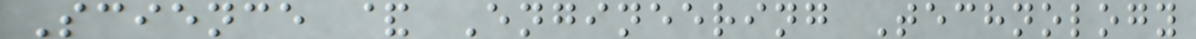Science & Engineering Technology
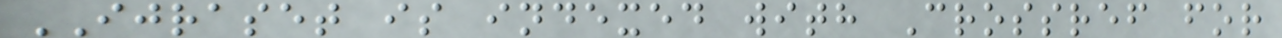IJRASET is indexed with Crossref for
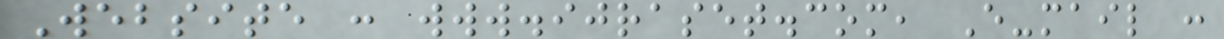Website : www.ijraset.com, E-mail :
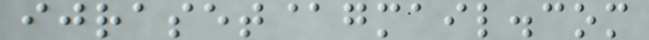ijraset@gmail.com
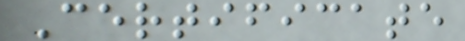Certificate
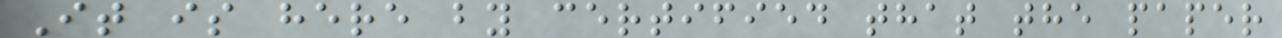It is here by certified that the paper
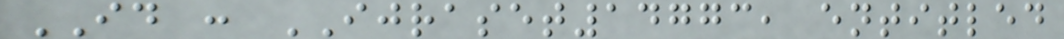ID : IJRASET14773, entitled
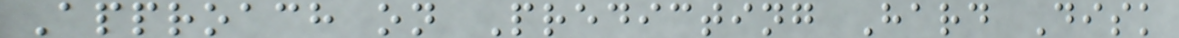Approach on Predicting Hard Disk
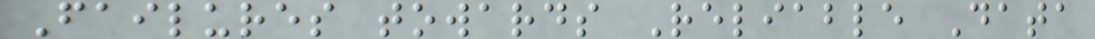Failures towards Reliable Data
